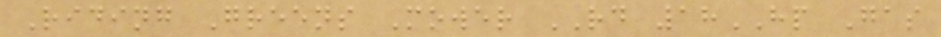Riding Greens Mower RD 18HP Gas
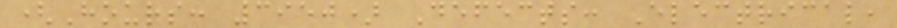(Hours: 3950) Defects: Electrical,
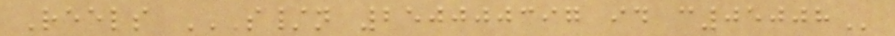Reels S/N 250000397 ID C05008
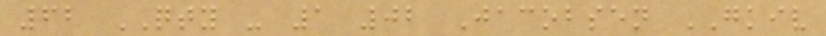62 QTY - 1 02 Jacobsen GKIV
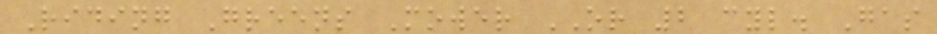Riding Greens Mower OR 2 cyl. Gas
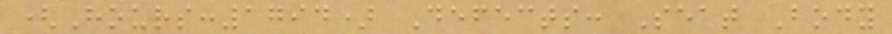(Hours:1794) Defects: Seat Body
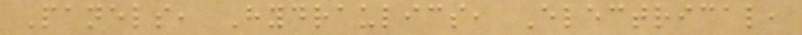Panels, Hydraulics, Electrical,
